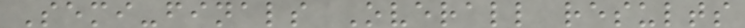Semi-finals Overall results
